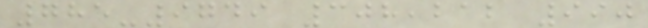785-9749 308,212 990
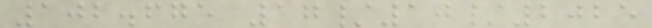102.675 17/10/2025
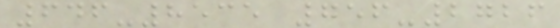646-8535 756-2726
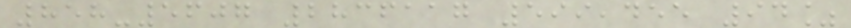858-5607 2836117 599,455 94%
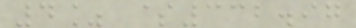4% $332.97
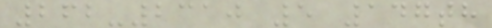262-2310 5 147th
